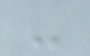-
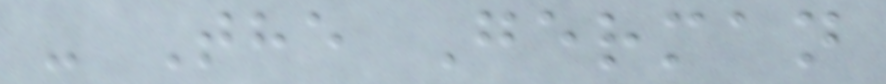- The German
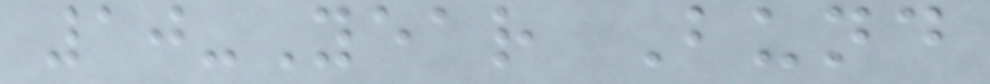10-Year Bund
